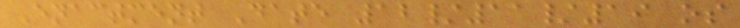Enactment Date 12/11/19 os
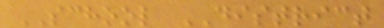SCHOOL DISTRICT
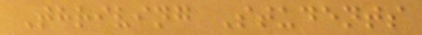Thriving Students
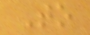To
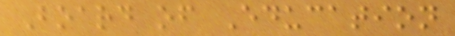Board of Education
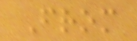From
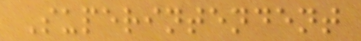Superintendent
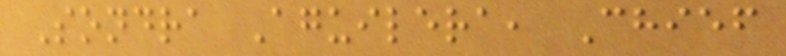Sondra Aguilera, Chief
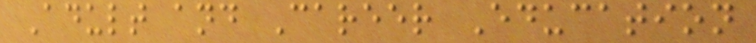Adult and Career Education
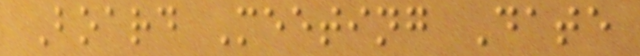Board Meeting Date
